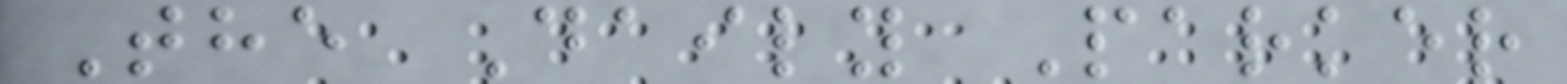The Daily Parker
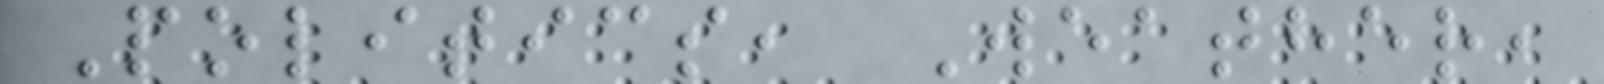Politics, Weather,
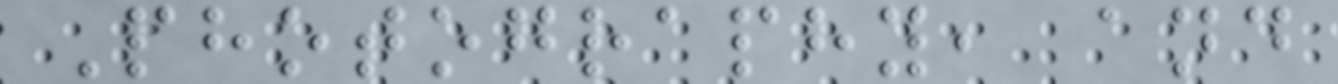Photography, and
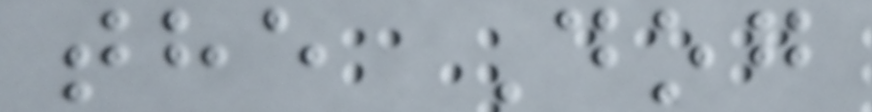the Dog
